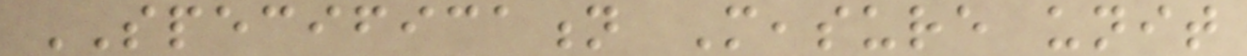SPECIFICATION Measure unit
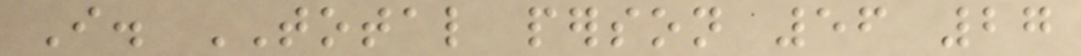I. TOTAL person 56 27
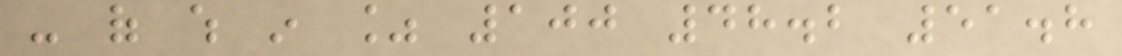- of which in % 100 48.2 51.8
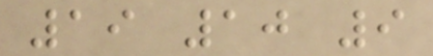19 10 9
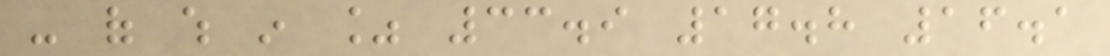- of which in % 33.9 17.8 16.1
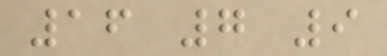16 7 9
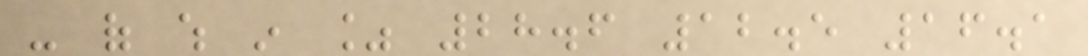- of which in % 28.6 12.5 16.1
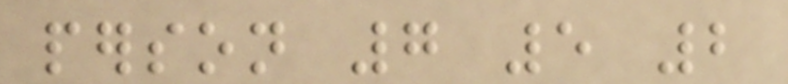person 7 5 2
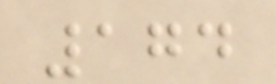174
